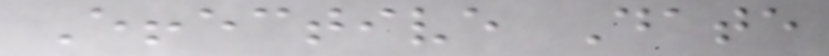Effective Date
